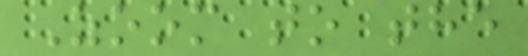Zoom to the
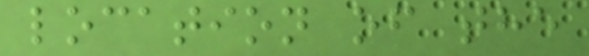location of the
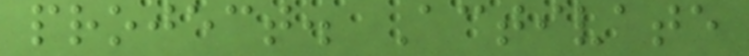project. Activate
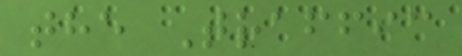the Traffic
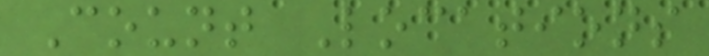Count Locations
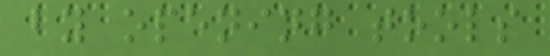by opening tools
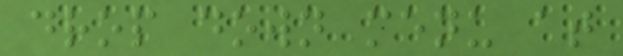drop down menu at
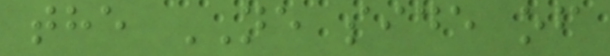the NE side of
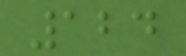124
